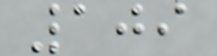109
